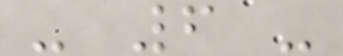- 6 -
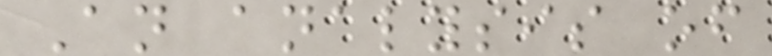An analysis of
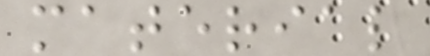material
